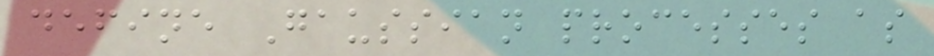define Gaussian processes as
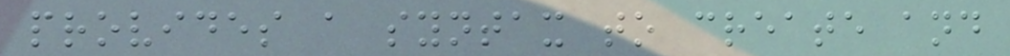provides a syntax to create and
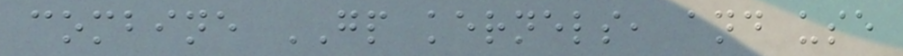combine GP kernels, and use
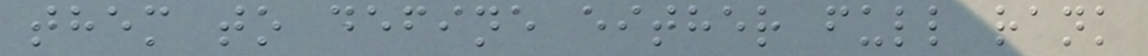them to define either full rank
